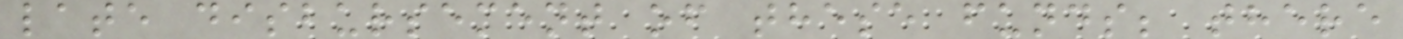late disbursement of these funds; there
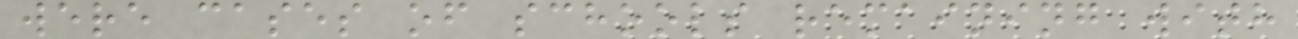were cases of schools remaining with
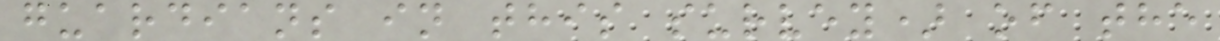guardians in this survey) of the
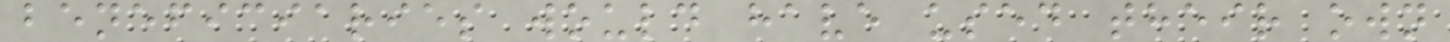beneficiaries would have used their own
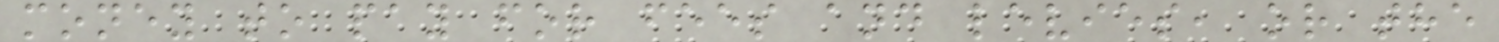money to pay for fees and levies, or the
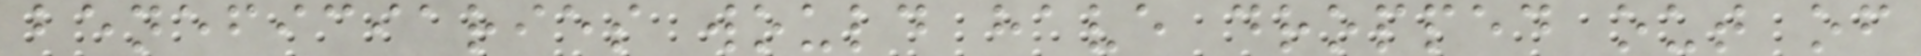beneficiaries would have dropped out of
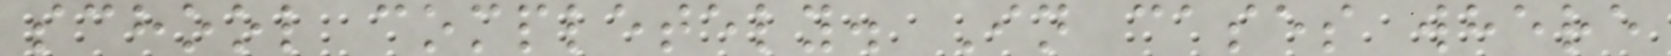school completely. In cases where
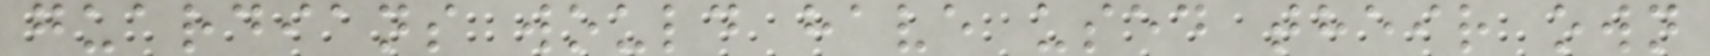guardians would have used their own
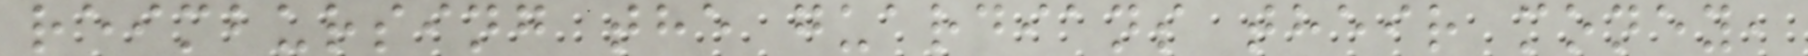reimbursing the guardians their money,
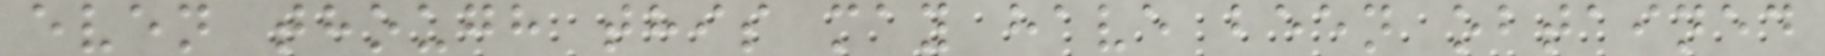even though this may have been obtained
